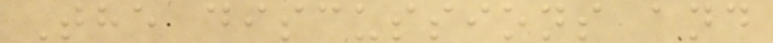The discussions and
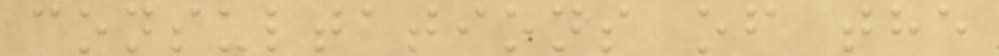consultations of the
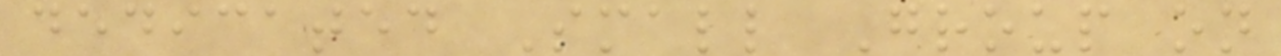dedicated Small Group on
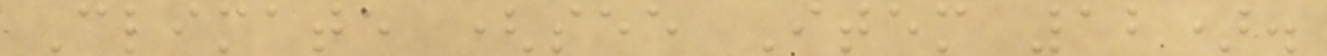Climate (see Item 12).
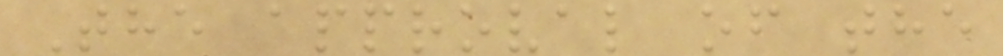The approval of the
